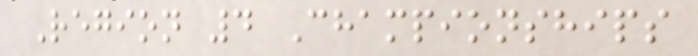Region 4 Championships
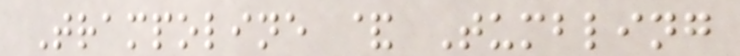Trampoline & Tumbling
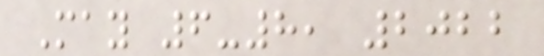May 6-8, 2022
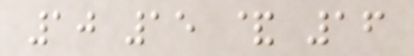10 15 & 16
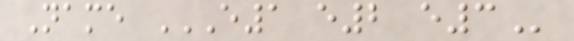Name E1 E2 E3
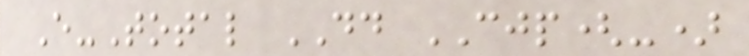E-Total DD CJP(-)
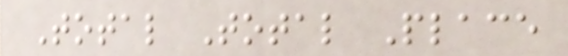Total Total Place
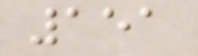151
